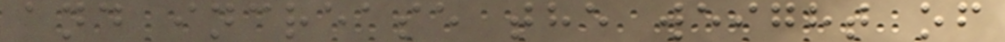and increase the weight of
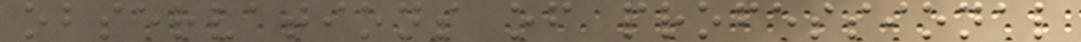observations of professional
